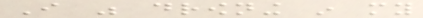I was drowning in my
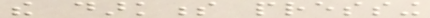the darkness pressing
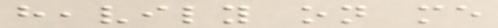heavily on me
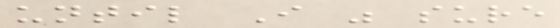until I was sure
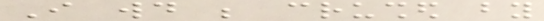I would be crushed by
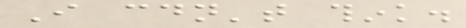I couldn't think.
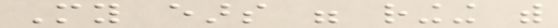My ears were ringing with
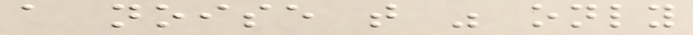a noise that was only
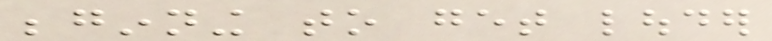beginning to get louder
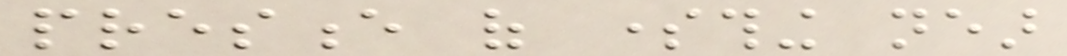presence of something near
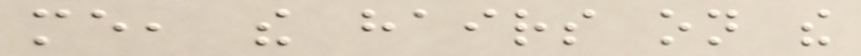me, the hairs on the
